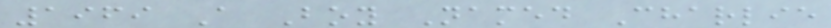1969 A Boy Named Charlie
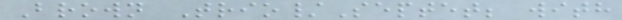Brown Trio/Septet; with
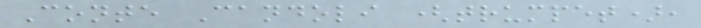Conte Candoli (trumpet),
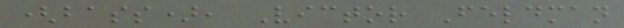(bass), Victor Feldman
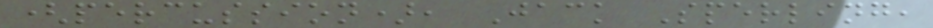(percussion), Jack Sperling,
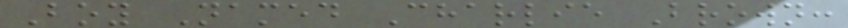Boy Named Charlie Brown:
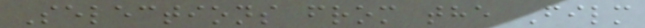Selections from the Film
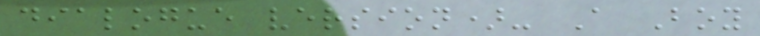dialogue version)- A Boy
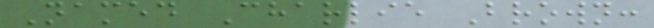Named Charlie Brown:
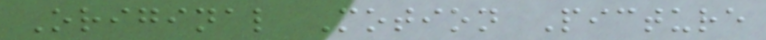Original Motion Picture
